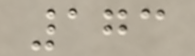173
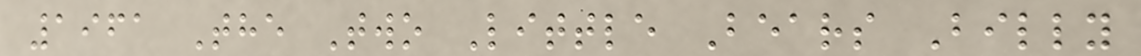1961 The Two Little Bears Billy
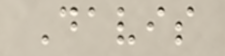Davis
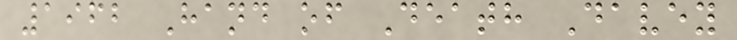1962 Hand of Death Davey
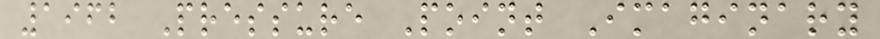1962 Pressure Point Imaginary
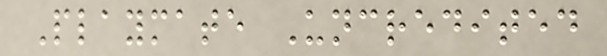Playmate Uncredited
